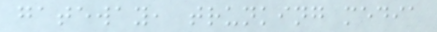gateway, trunking media
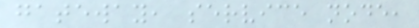gateway, service node,
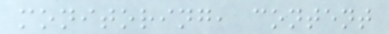monitoring, content
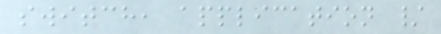switch, application /
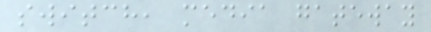switch, media gateway
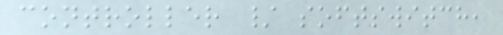controller / softswitch,
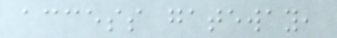access gateway,
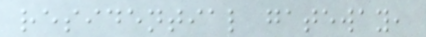residential gateway,
